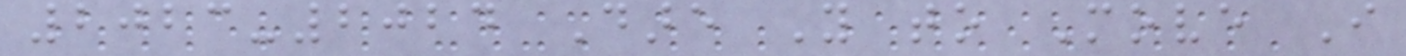2023-2024 Dare You to Move I
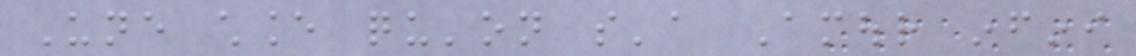Une chance qu'on s'a Amour infini
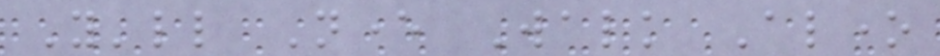You'll Never Walk Alone
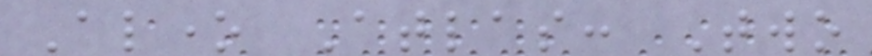Alone Atlas: Two
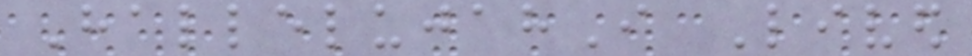HallelujahI Lived
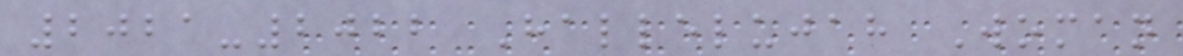2021-2022 Hallelujah Woman
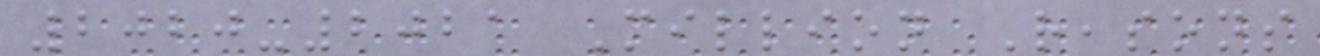2020-2021 Million Reasons
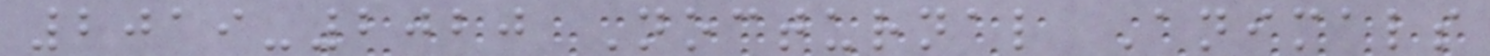2019-2020 Nocturnal Animals
